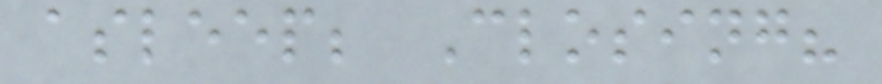asleep; Closing?
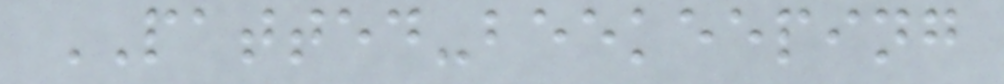PATTED-beekeeping
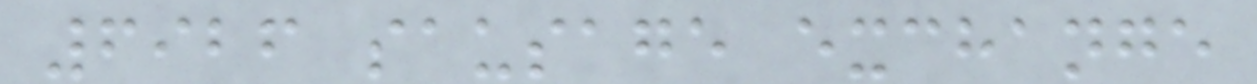6926 sausage exchange
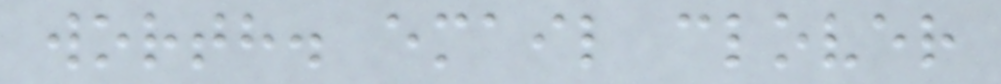worth. email clover
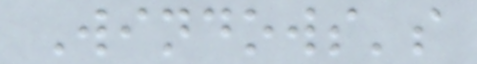Windows's
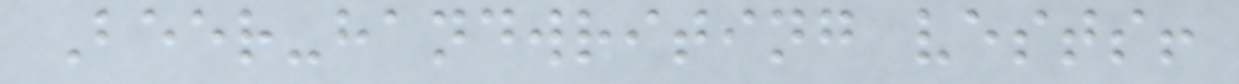Beer-handwriting vests!
